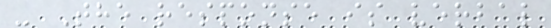- The response is verbal
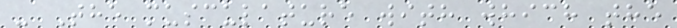- The musculature with which the
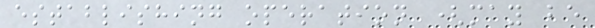establishing operation (may be
